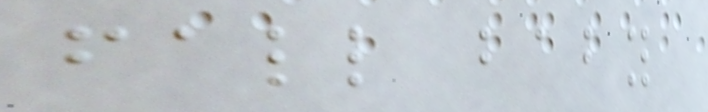fall baby
